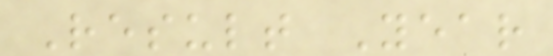Result Year
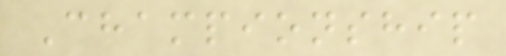Championship
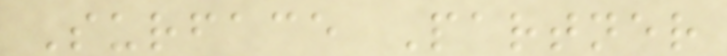Surface Partner
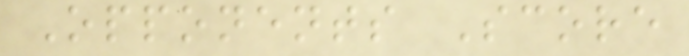Opponents Score
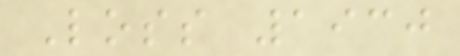Loss 1930
